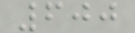600
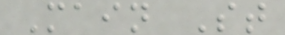Main St
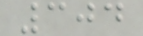304
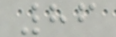86
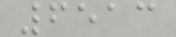6513
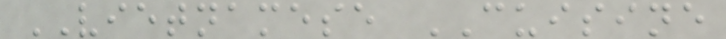VIETNAMESE CUISINE
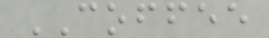COFFEE
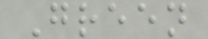Green
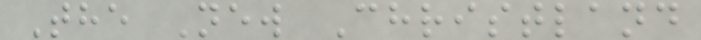The New Christland
